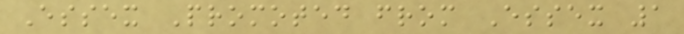Essex Promoted from Essex 1
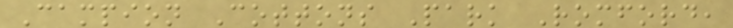Campion Cottons Park Romford,
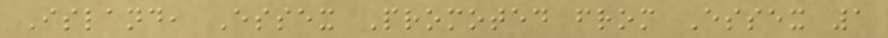Island, Essex Promoted from Essex 1
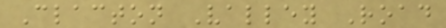Clacton Valley Road
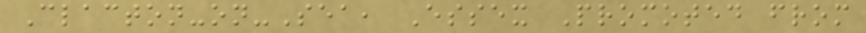Clacton-on-Sea, Essex Promoted from
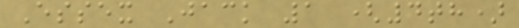Essex Jack 1 (4th)
